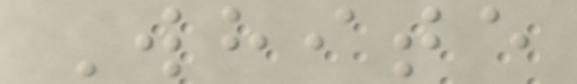White
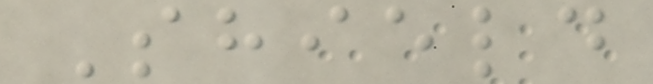Shield
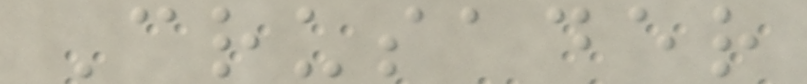Crusader
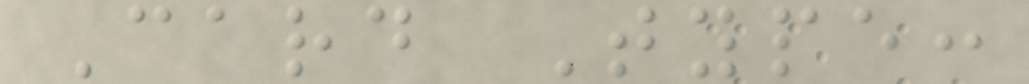Card Type:
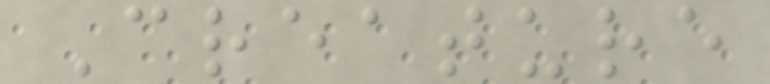Creature
